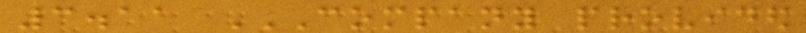3.11 COMPANY PROVIDED
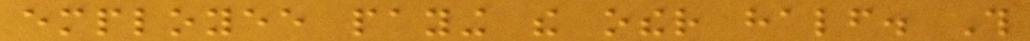employee paying the other half. This
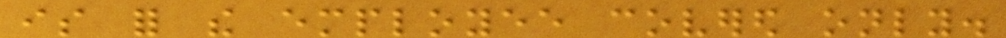is for the employee covered only.
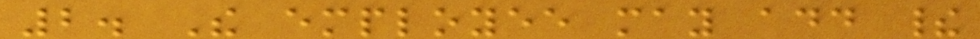2. The employee may add their
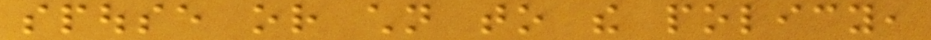spouse or children to the policy,
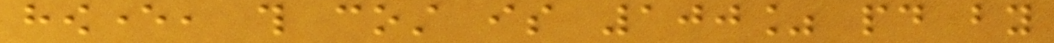however, this cost is 100% paid by
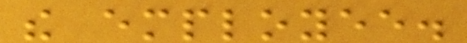the employee.
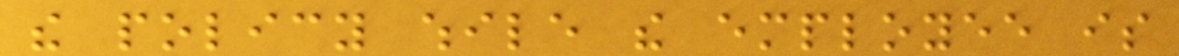the policy while the employee is
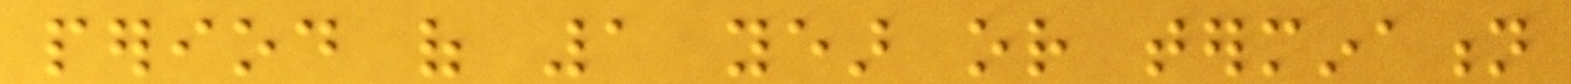period of 1 year or termination
